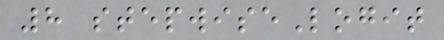8 stepwiseLogit
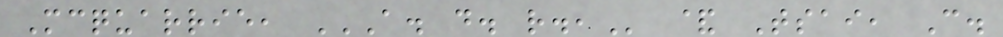Mcquarrie, A. D. R., & Tsai, C.
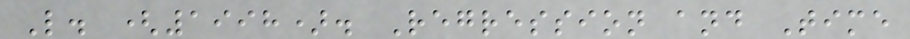L. (1998). Regression and Time
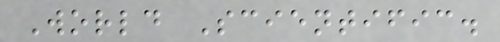World Scientific.
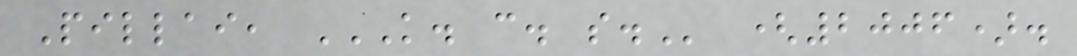Pillai, K. C. S. (2006).
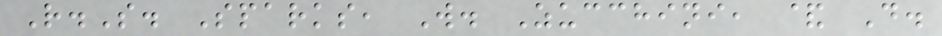R.S. Sparks, W. Zucchini, & D.
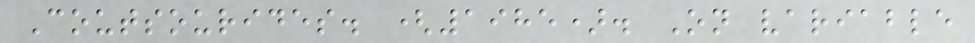Coutsourides. (1985). On variable
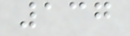137
